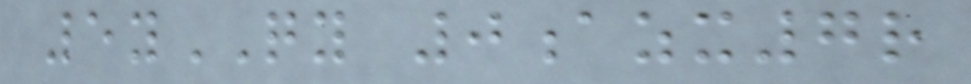5yQY 0azx7r
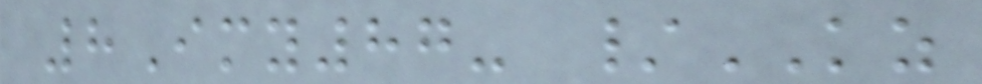8Imy87- /KZ
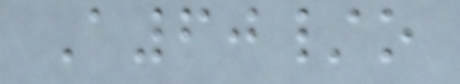A60/o
